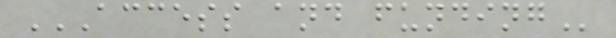ACCESS AND FUNDING
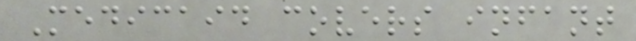Medicaid covers infant
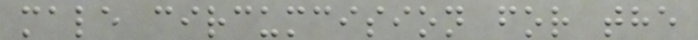male circumcision for the
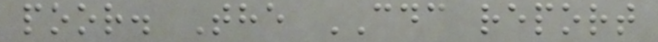poor. The CDC report
